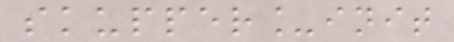skupper_init
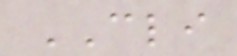CLI
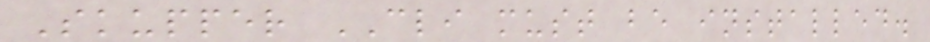Skupper CLI must be installed.
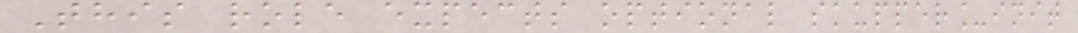This role expects optional skupper_init
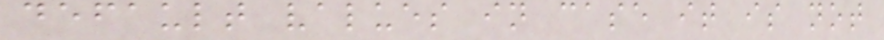default values in case it is not
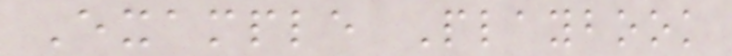Example Playbook
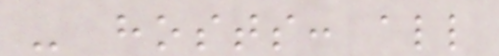- hosts: all
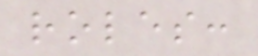roles:
